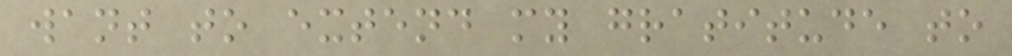want to extend my gratitude to
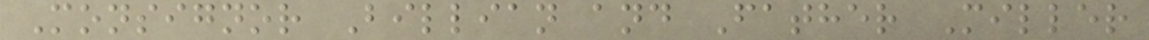Monsignor Billian and Father Miller
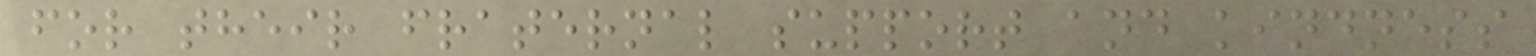for their fraternal support and kindness
